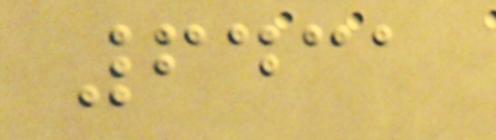6431
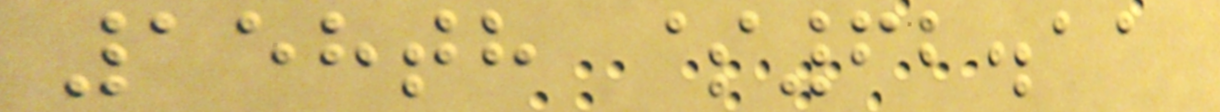158th $62.11
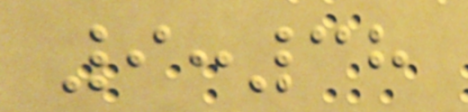9:38
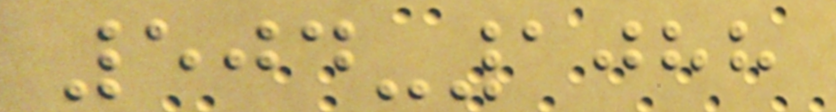504-1088
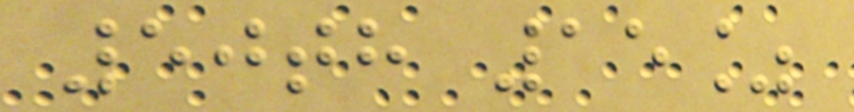50th 15%
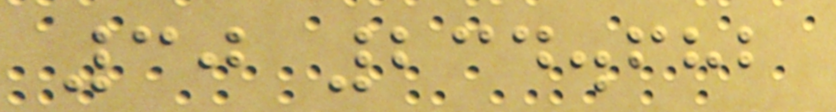30 234.682
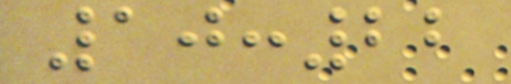10:22
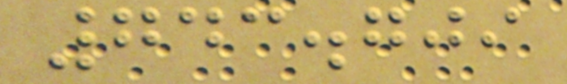743.709
